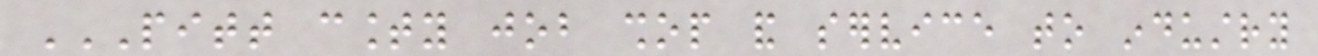PITT COUNTY JOB SHOP AND SERVICE TO INDUSTRY
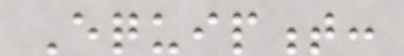Equipment:
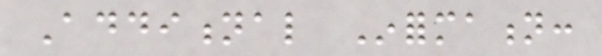Additional Information:
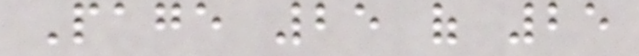Page 25 of 25
